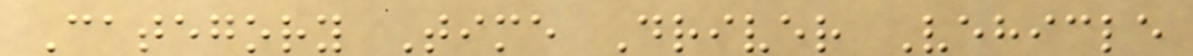Category Time Driver Vehicle
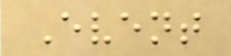Event
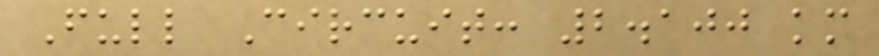Full Circuit: 2.100 km
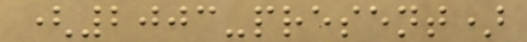(2003-present)
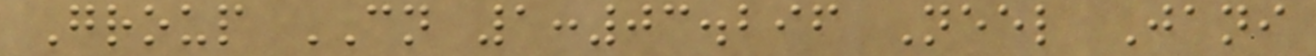Group CN 1:03.296 Neel Jani
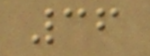36
